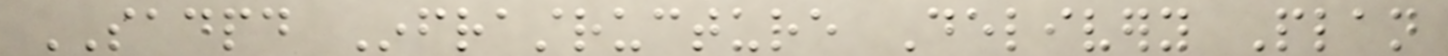SADPD Infrastructure Delivery Plan
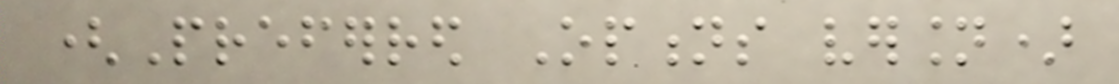(Preferred Options version)
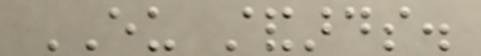EU standards.
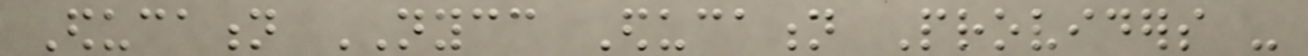Education NYCC Education Providers -
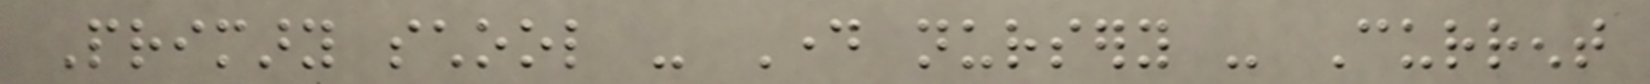Primary school - Day nursery - Current
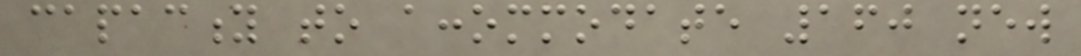capacity to accommodate 160 new
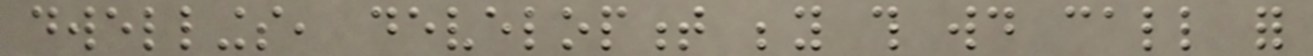dwellings, development beyond this would call for
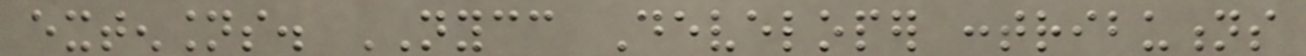extensions. NYCC Developer contributions
